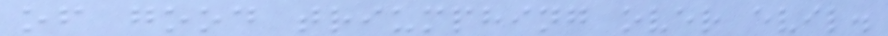of good triumphing over evil.
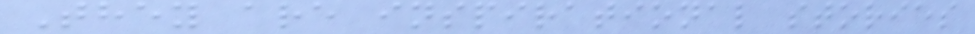They are inspirational stories
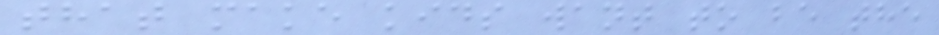that make kids want to be the
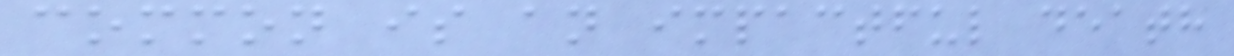common is an impactful death
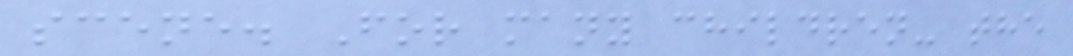scene. For many children- the
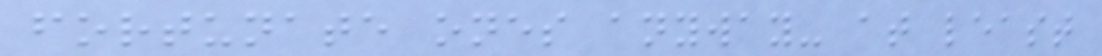fortunate ones anyway- at least
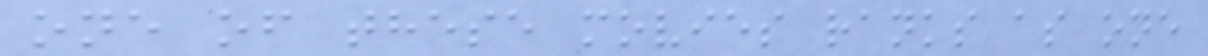one of these movies ranks as one
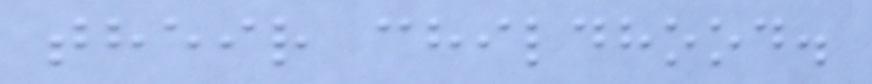their childhood.
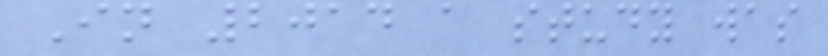In 2014 a study was
